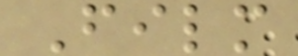Film
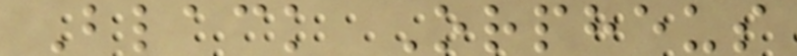Black Orpheus
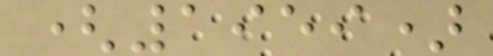(1959)
